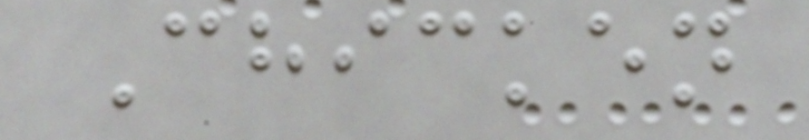Chicken
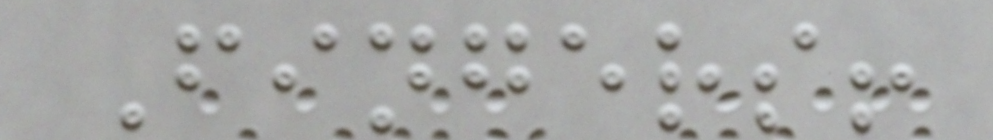Fingers!
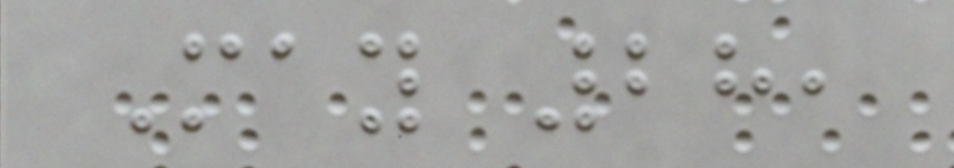May 28,
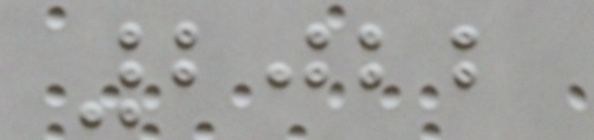2022
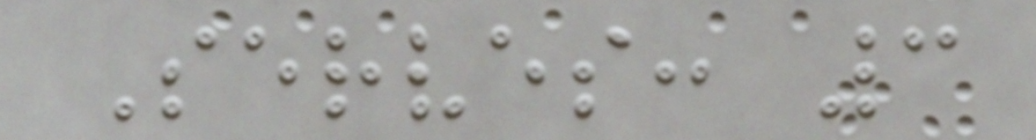Serves: 3
